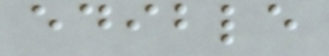edible
